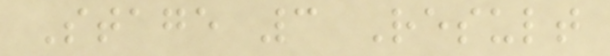Stage 3 Result
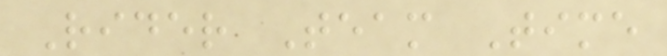Rider Team Time
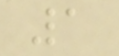1
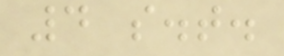4 s.t.
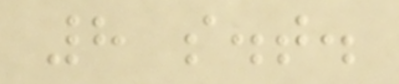8 s.t.
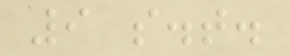9 s.t.
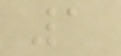1
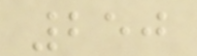250
